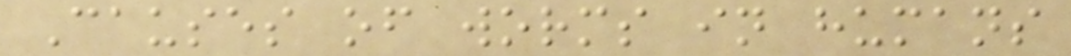Causes of worms in humans
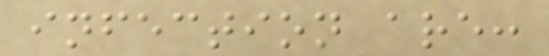infection are:
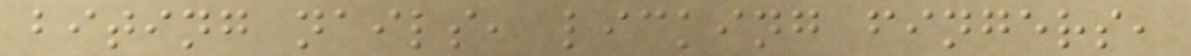biting nails, licking fingers,
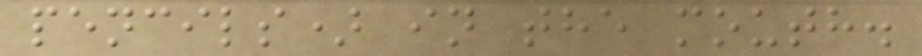pencils) in the mouth.
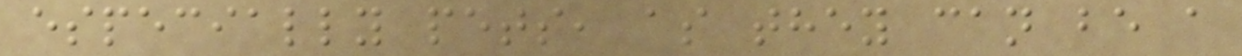especially pets, as they can be a
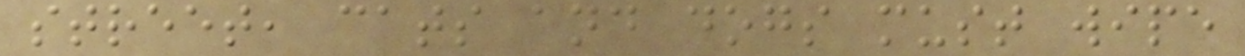street, cats and dogs must wipe
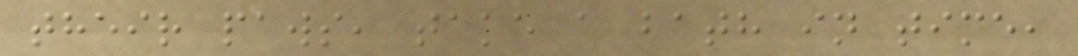their paws, take a bath in time,
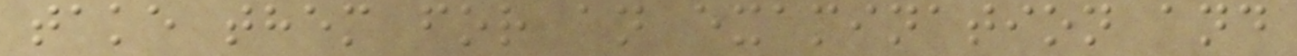take them for an examination and
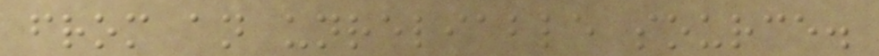from an unreliable source.
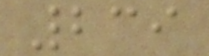239
